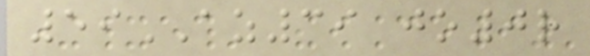59AZ39 jo0r
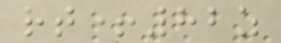rt+82z
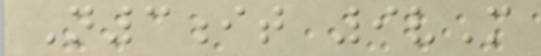N3it 9vM
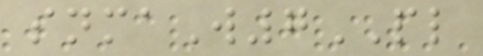snmaW7PL
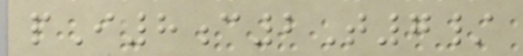pI8c2T7/
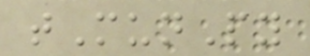tMunPy
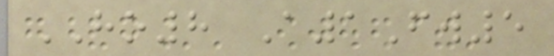HO8 A1Fw5
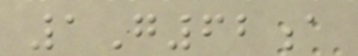1G62a
